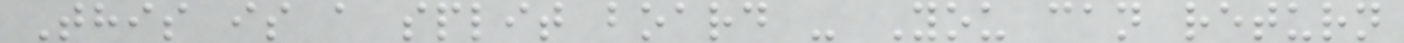This is a split board - You can return
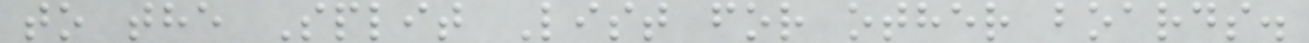to the Split List for other boards.
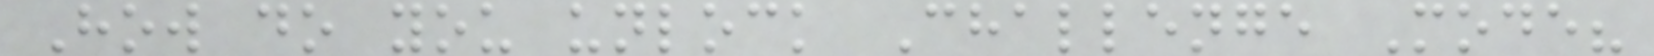How do you unlock Challenge Mode?
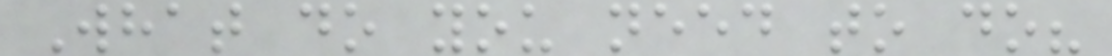What do you need to do?
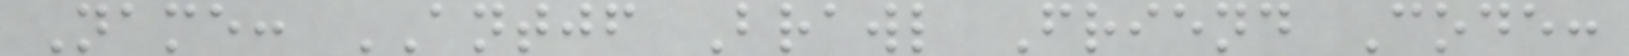Name: ANTJF Brawl Friend Code:
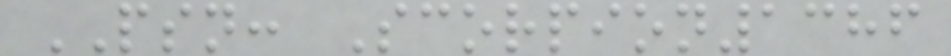PSN: Scorpion1386
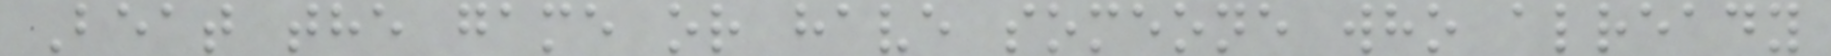Beat the game or have someone who already
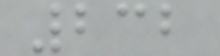232
